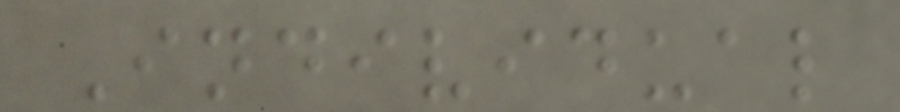Individual
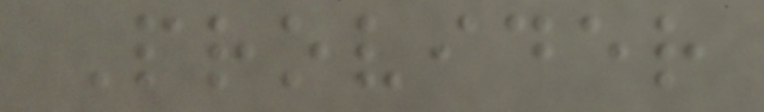Provider
